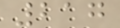217
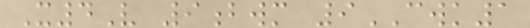X4V 9bwm 9CWK1
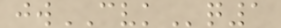jwCVKq1
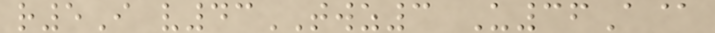r5I v43TWZ3 U36A@
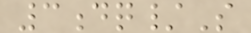3dq/S
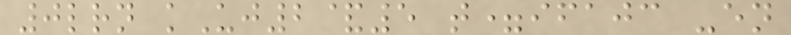0lrn kUj2&5 t=ifajc -en
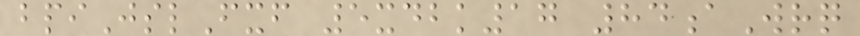bpiJslFxf 5xdbk17 84aWrq
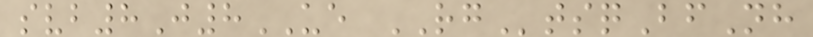svb8J8UE RGtsqBfNh
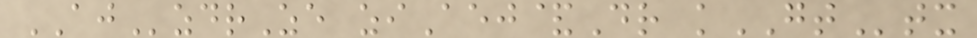AJzdrZe ziAej&Dr kGTtx
